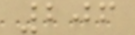206
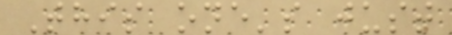This one's just
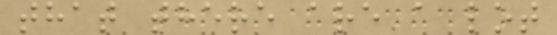that there are a lot
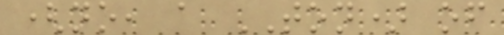(no, a TON) of
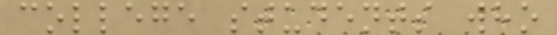college students who
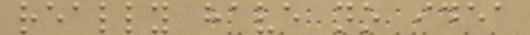really have no idea
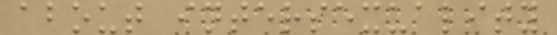about intersexuality
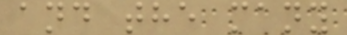and the many
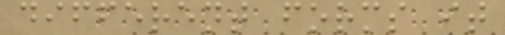different forms it
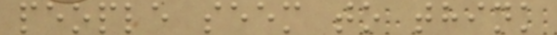people seem to think
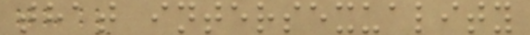that intersexuality
